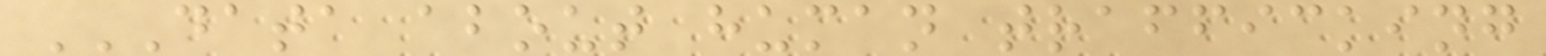DATA ABOUT HUMAN TRAFFICKING
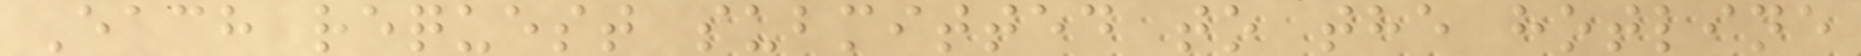Each request submitted to the hotline
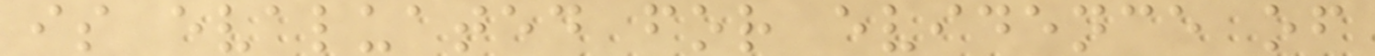is evaluated for evidence of
